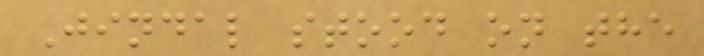Jindal stood on the
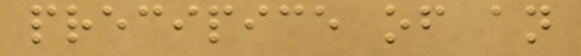precipice of an
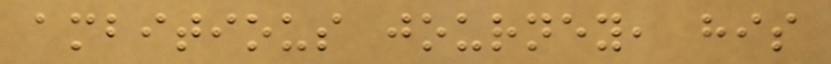ambitious journey, his
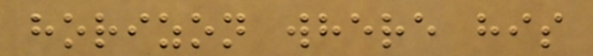horizon where his
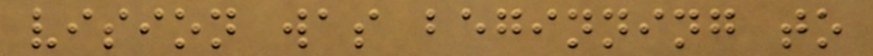vision was beginning to
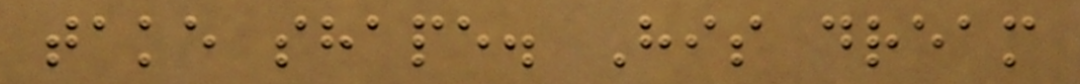take shape. His dream
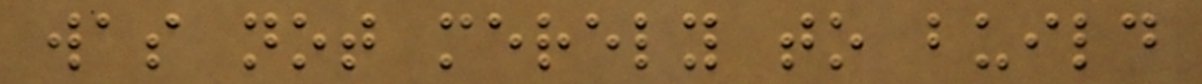was not merely to build
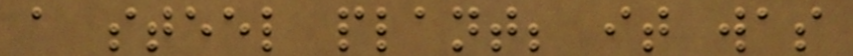a steel plant; it was
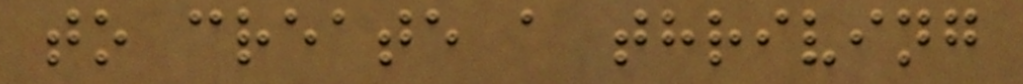to create a thriving
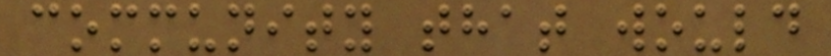community that would
